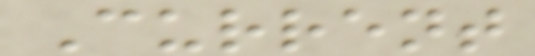Current
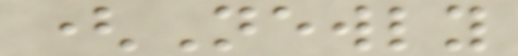(Newly
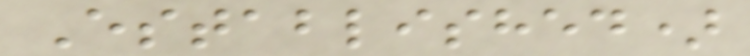Established)
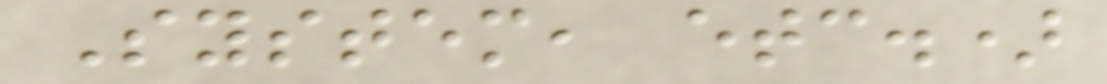System, etc.)
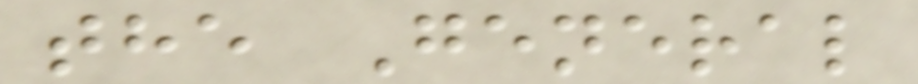the General
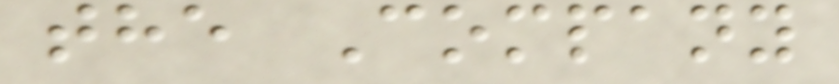the Company
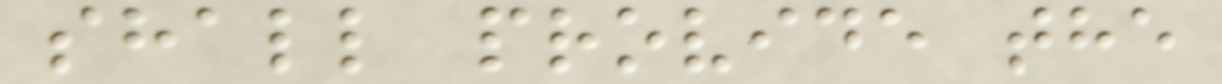shall provide the
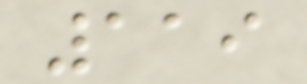119
